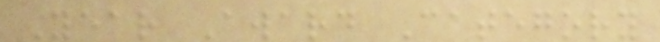Year Award Category
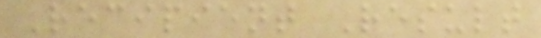Recipient Result
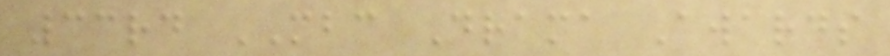33rd MBC Drama Awards
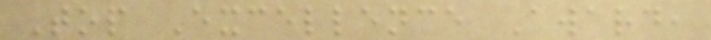Top Excellence Award,
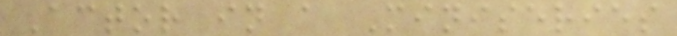Actor in a Miniseries
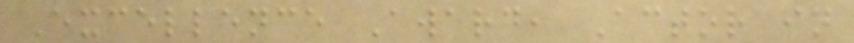Excellence Award, Actor in
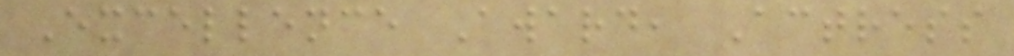Excellence Award, Actress
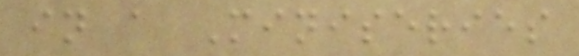in a Miniseries
